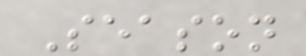Season
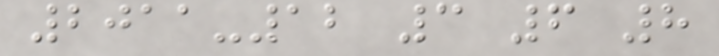2011-12 3 6 8
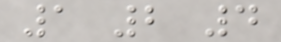1 2 4
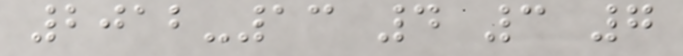2012-13 4 3 7
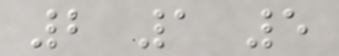2 1 5
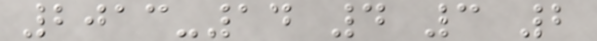2013-14 4 3 2
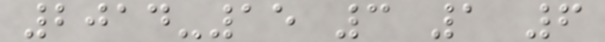2014-15 3 1 6
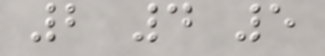2 4 5
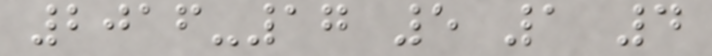2016-17 5 1 4
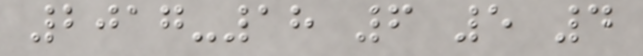2017-18 6 5 4
